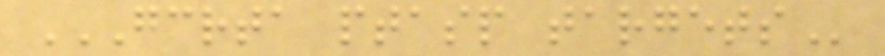GCRTA PTASP TARGETS
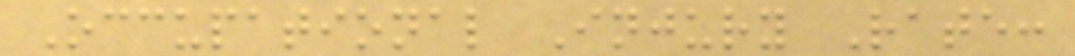Occupational Injury Rate:
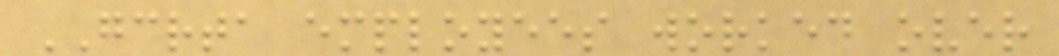GCRTA employees worked over
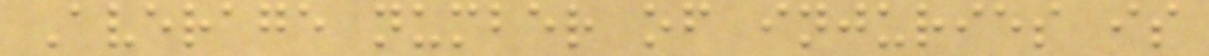Average number of injuries is
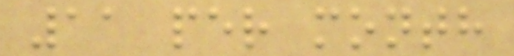11 per month
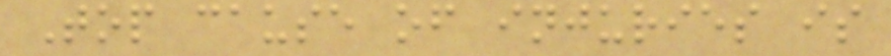Top cause of injuries is
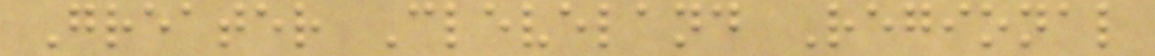Greater Cleveland Regional
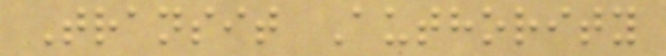Transit Authority
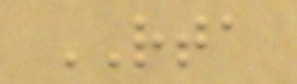RTA
